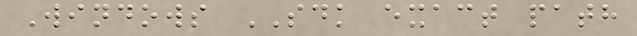Windows SDK exact path
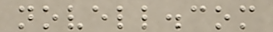novell.com
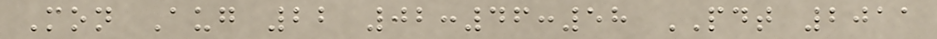Mon Aug 22 02:46:58 PDT 2011
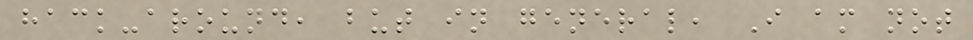hack-around, but in general, I am not
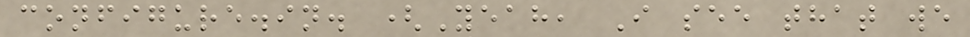configure.in. (Yeah, I see that we
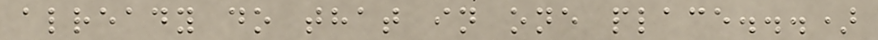already do that in one place...)
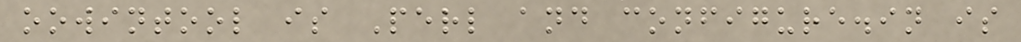oowintool is Perl and configure.in is
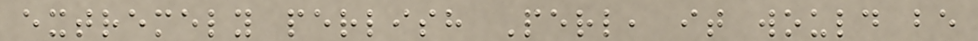extremely perlish Perl, it would be
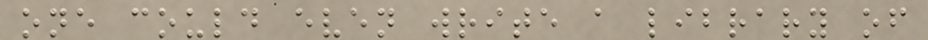one could even write a library of
